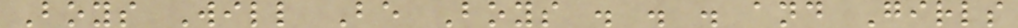Boys Will Be Boys . . . and Girls
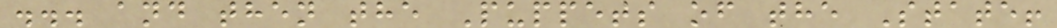... and then the Puppets of the State!
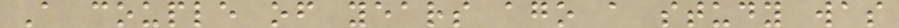A couple of years ago a study was
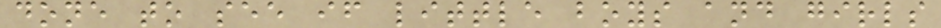done to see if little boys and girls
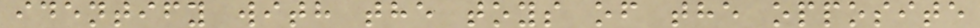identify with the toys of the opposite
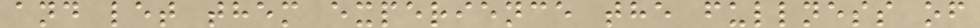and let them experience the fullness of
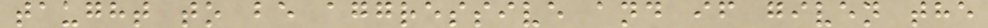taught to be aggressive and if given the
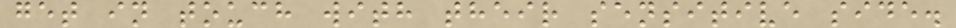get in touch with their sensitive side.
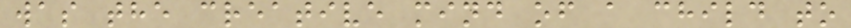was the creative mind of a child to
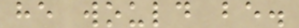he would be.
